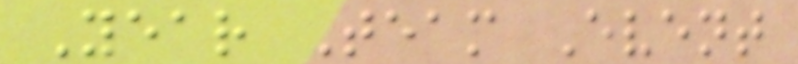Year Team Event
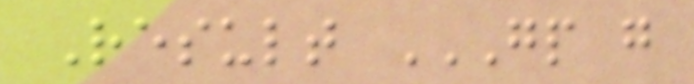Result GP G
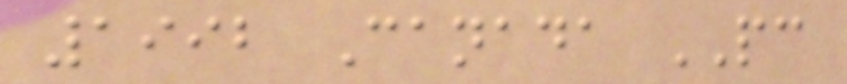1992 Canada PC
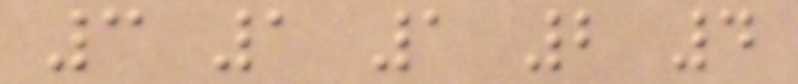3 1 1 2 4
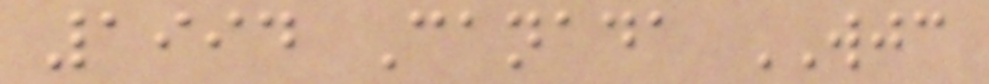1994 Canada WJC
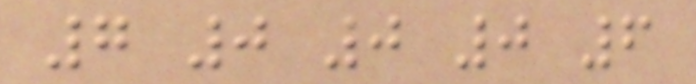7 0 0 0 6
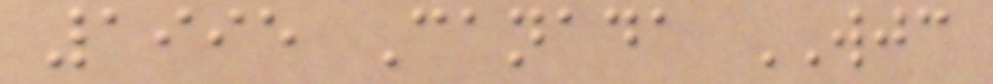1995 Canada WJC
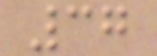37
